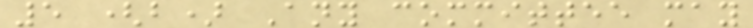5 (b) Any committee may
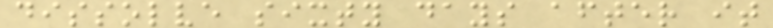dissolve sixty days after it
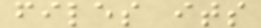files its
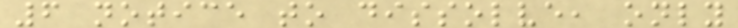6 notice to dissolve, only
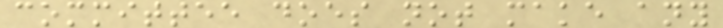committee does not make any
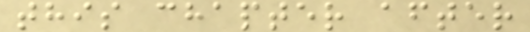this chapter after
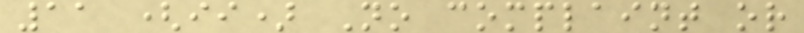11 (ii) No complaint or
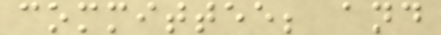committee; and
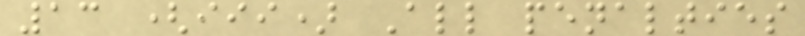13 (iii) All penalties
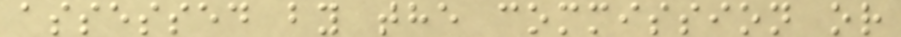assessed by the commission or
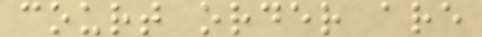court order are
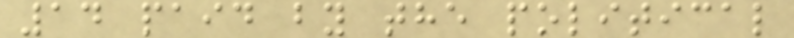14 paid by the political
